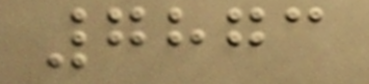7873
